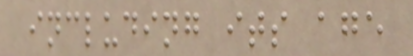including its age
